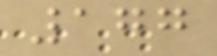177
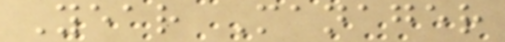Year Manager
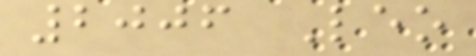2006 Leo
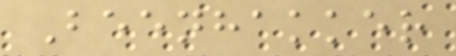Beenhakker
